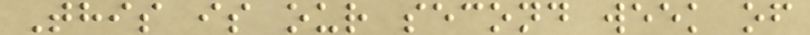This is our second week of
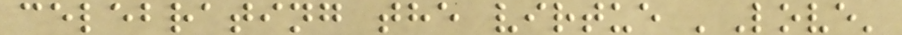celebrating the virtue 'Love'
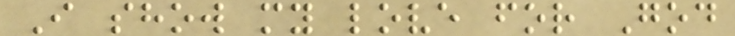I show my love for God
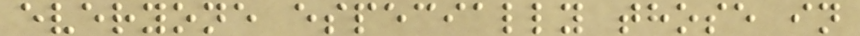everyone especially those in
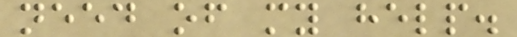need of my help.
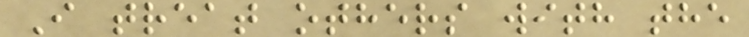I treat others with the
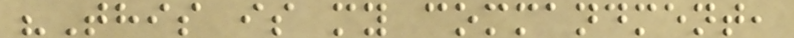"This is my commandment,
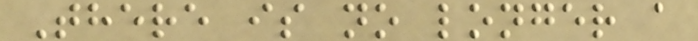There is no longer a
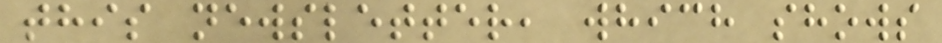this newsletter, which shows
